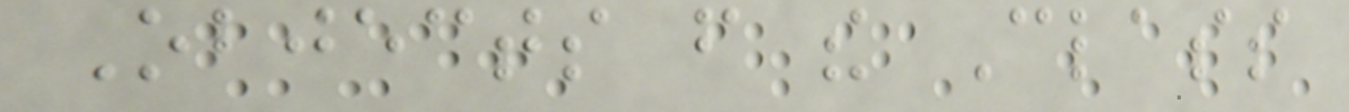Objects from the Class
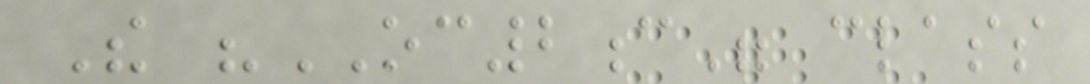The "OC2c" class
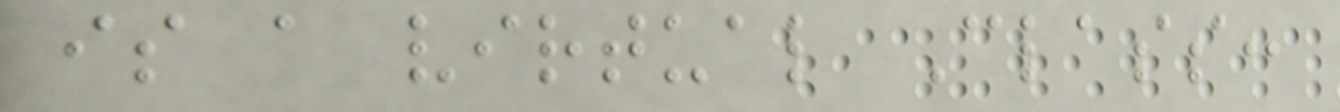is a virtual Class:
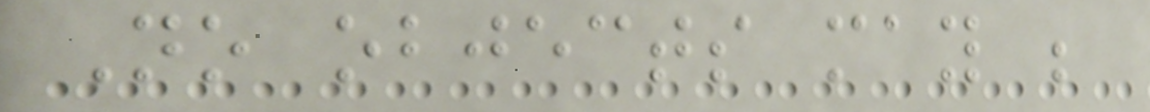No objects may be
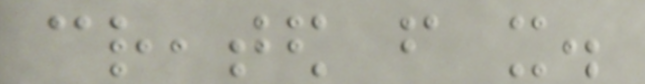created from it.
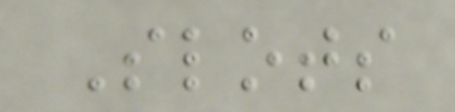Slots
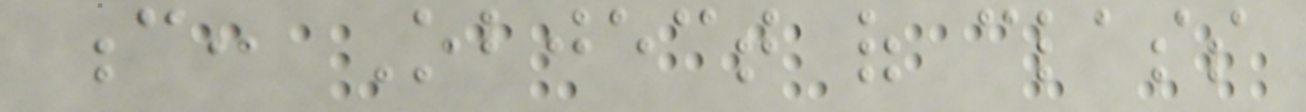c: Object of class
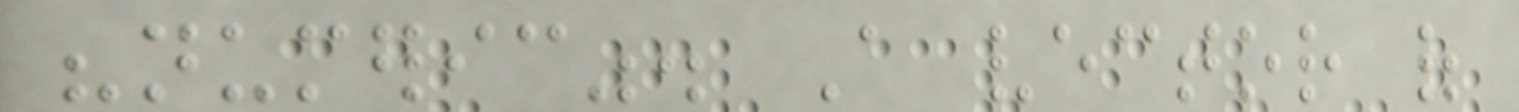"numeric". A vector of
